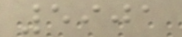5901
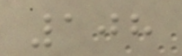108
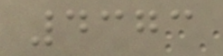4373
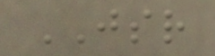JSR
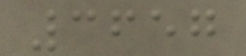3657
